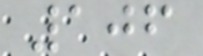106
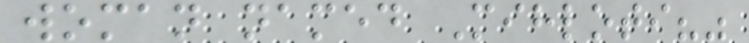woman named Mihloti?"
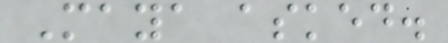Maya asked.
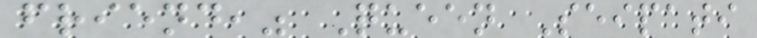friend," Queen Seipati
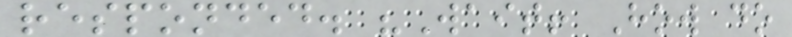responded. "Wait! How do
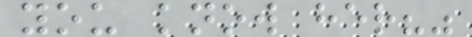you know her?"
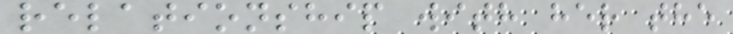relationship with her the
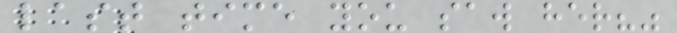last time you saw her?"
